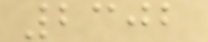2302
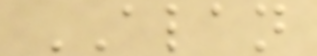ALAN
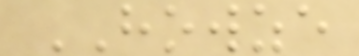HOWZE
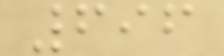696
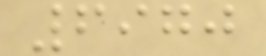6970
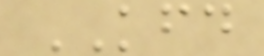KFD
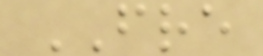FRE
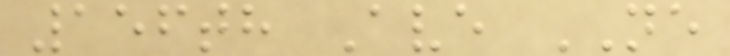156th Ave NE
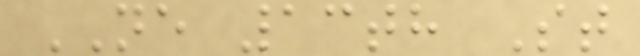NE 13th St
